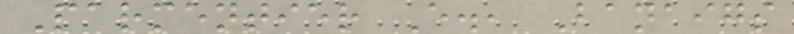Parmentier E., Banaigs
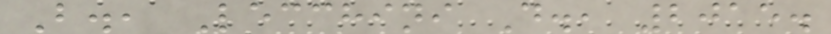B., Lecchini D., 2015.
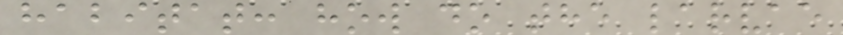habitat: how do the larvae
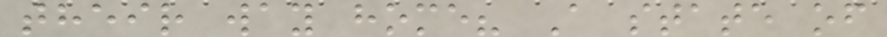their way home? A state of
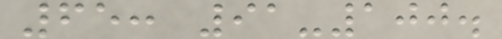65: 91-100.
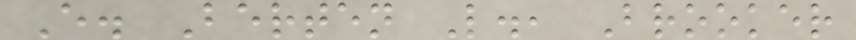E. Berten L., Brooker
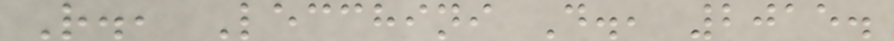R., Lecchini D., 2015.
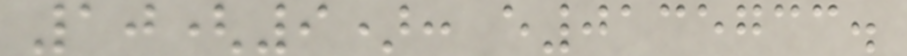10(9): e0135733.
